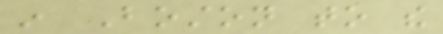in Boston to the
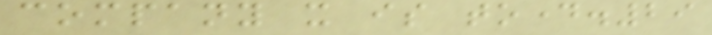company it is today.29
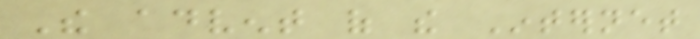The advent of the Internet
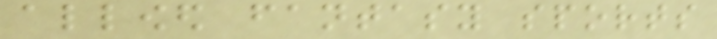allowed fantasy sports
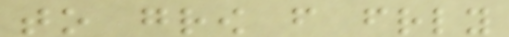to grow from friendly
